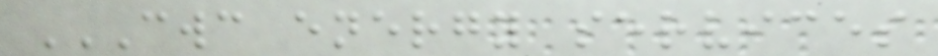CWC ENERGY SERVICES
